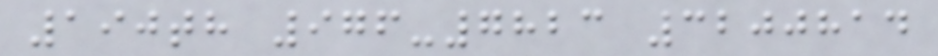190th 976-7823 3200814
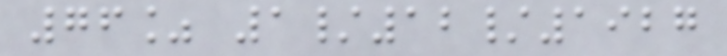76% 1/12/1927
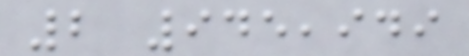2 945,949
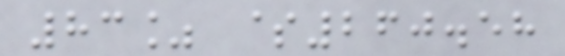83% $260.58
